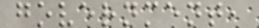government,
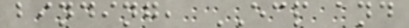binding, ECP and
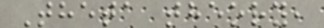Theta theory,
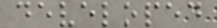developed
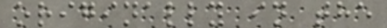originally in the
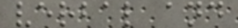verbal and
